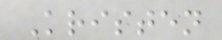Kristen
